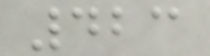423
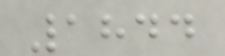1844
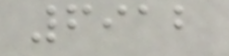6912
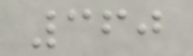360
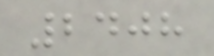2408
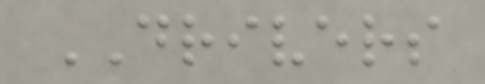DRIVERS
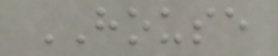HOUSE
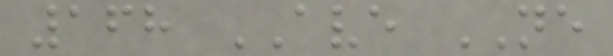168 AVE NE
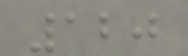120
